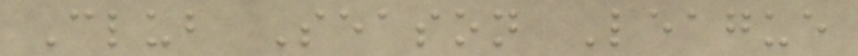Club Season League
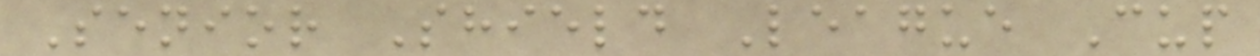Senior Shield League Cup
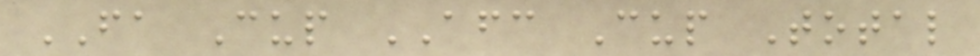FA Cup AFC Cup Total
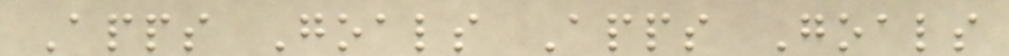Apps Goals Apps Goals
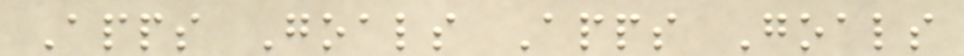Apps Goals Apps Goals
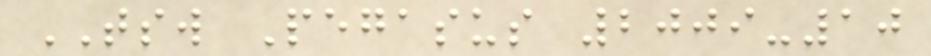TSW Pegasus 2009-10
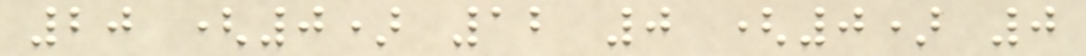20 (0) 12 0 (0) 0
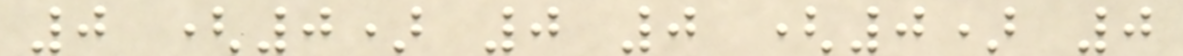0 (0) 0 0 (0) 0
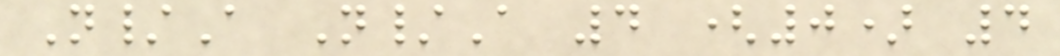N/A N/A 4 (0) 4
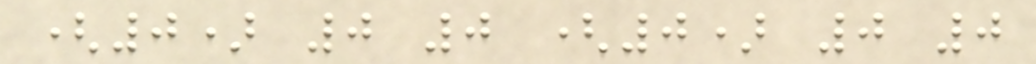(0) 0 0 (0) 0 0
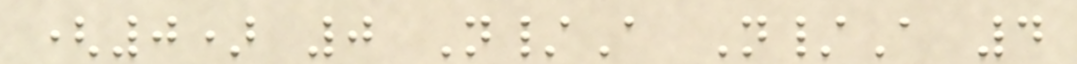(0) 0 N/A N/A 4
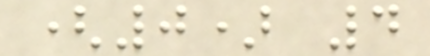(0) 4
